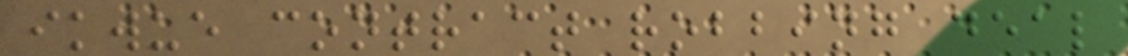ikwue contract robbing deal
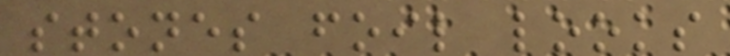stones foil looks
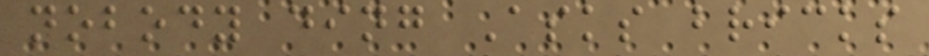nobody ding Asks bricks
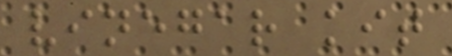vinegar kit
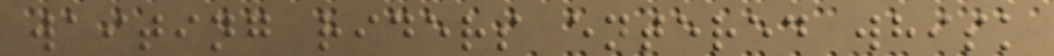waiting riders entered whisk
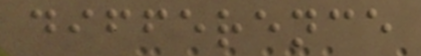difference
